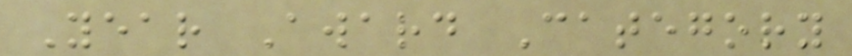Year Award Category
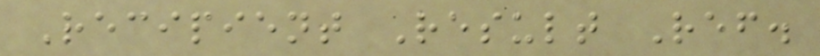Recipient Result Ref.
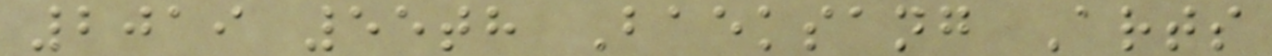2019 55th Baeksang Arts
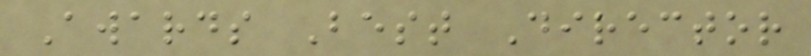Awards Best Director
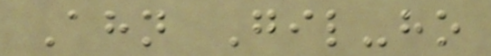Ahn Gil-ho
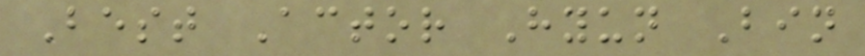Best Actor Hyun Bin
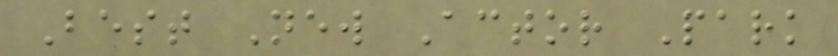Best New Actor Park
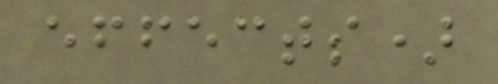effects)
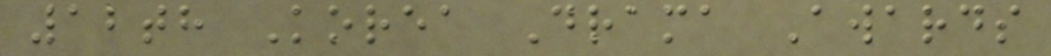12th Korea Drama Awards
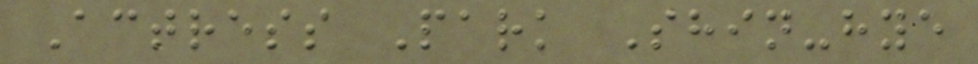Actress Park Shin-hye
